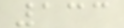133
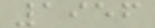1956
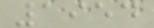1954
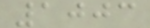1003
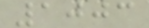1003
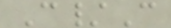C/C
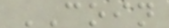COIN
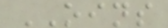OINS
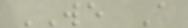WE A
